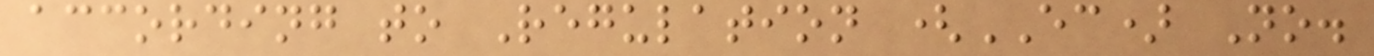according to Regulation (EC) No.
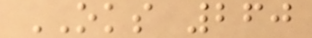OKS 260
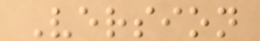Version
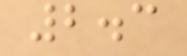2.3
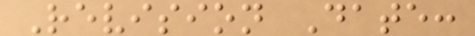Revision Date:
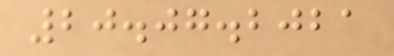20.07.2021
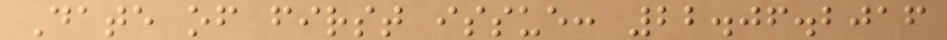Date of first issue: 22.06.2016
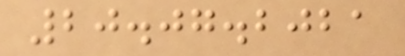20.07.2021
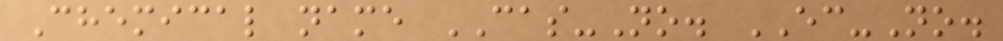Chemical name CAS-No. EC-No.
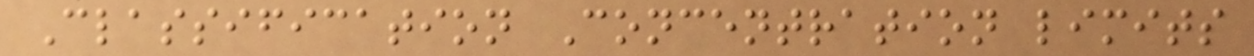Classification Concentration limits
